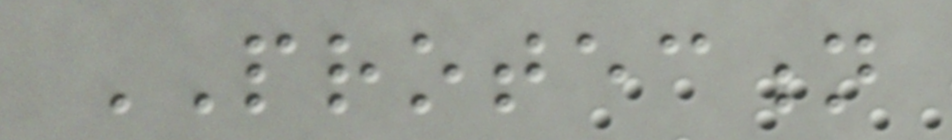PROTECTION
